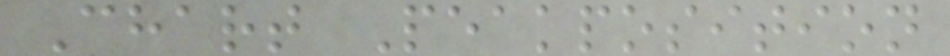Chart Peakposition
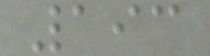193
